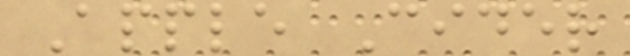Apple Cider
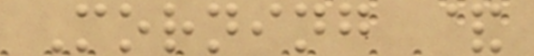Morning &
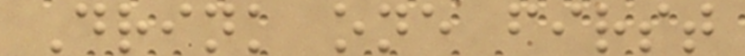Drink one first
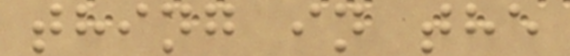thing in the
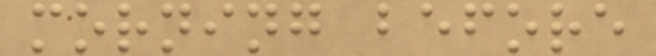morning before
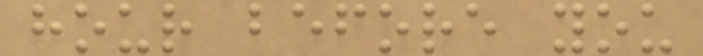hour before you
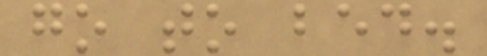go to bed.
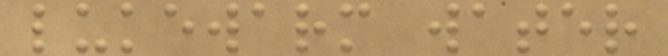lukewarm water
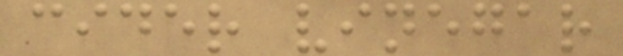cider vinegar
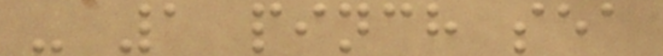- 1 pinch sea
